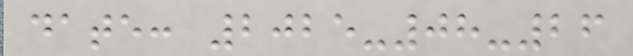date: 2025-08-26
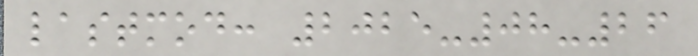lastmod: 2025-08-26
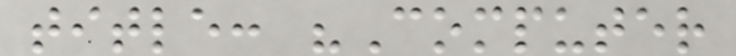title: "Computer
